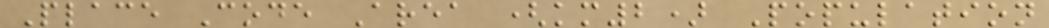Place Code Area (km2) Population
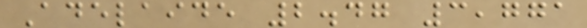Adelaide 2.47 3,771
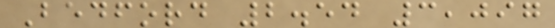Bedford 2.54 3,097
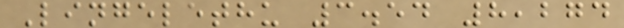Lingelethu 3.54 8,274
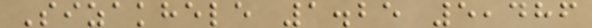Sizakhele 1.25 5,486
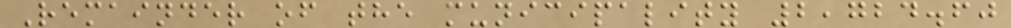Remainder of the municipality 2,724.60
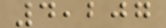4,207
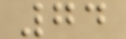74
